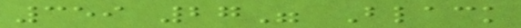359 27" Black
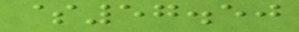$57.50
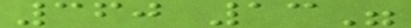360 13"
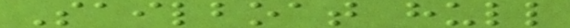Sailboat hull
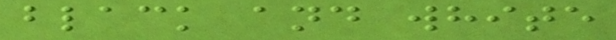black and white
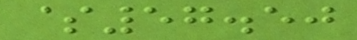$57.50
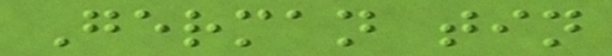German tin
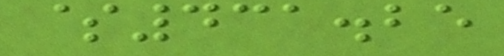$431.25
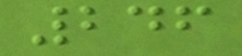246
